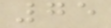75
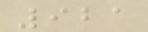921
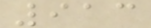913
